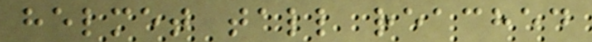helmet tall reached
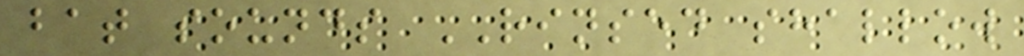bat sounds RINSED shallow
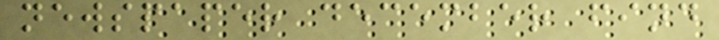newspaper december find
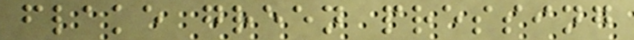flake green pressing
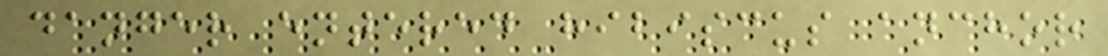danger entered hibiscus anchor
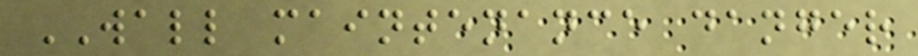WALL maintenance danger
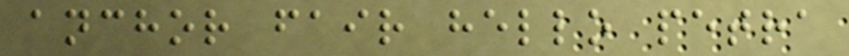anchor fair hello petra
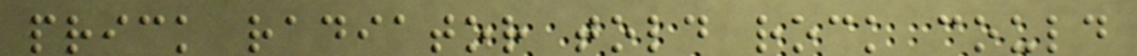prick radiator told rock could
